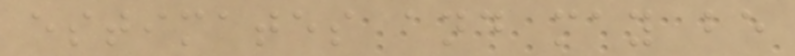estimates and may be
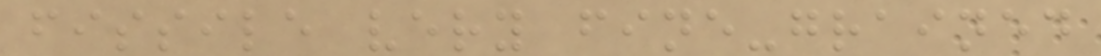fissile very fine-grained
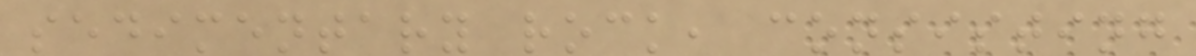sedimentary rock, consisting
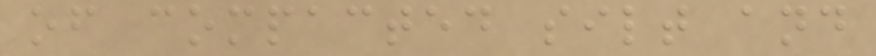of compacted silt and
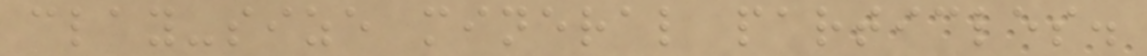clay-size mineral particles.
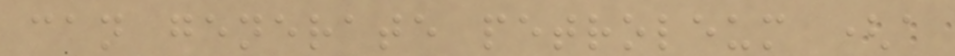can generate petroleum (a
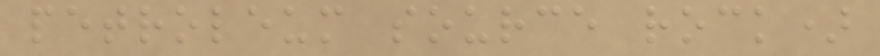petroleum source rock)
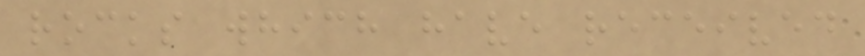rocks which have received
